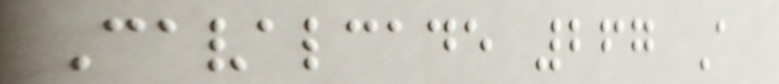Cavalcade 267 A
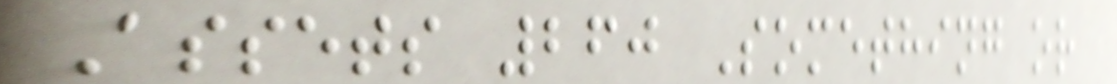Assets 260 Something or
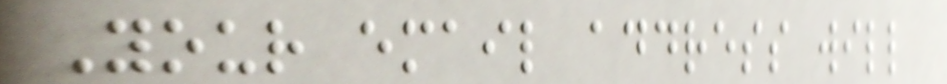Your email address will
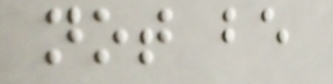not be
